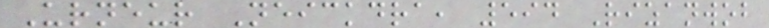Urneur Neickdra, 594 Rizanwob
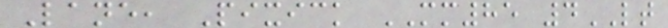Lane, Pixick MM85 4LT
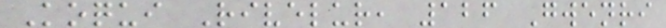Koqui Rivelur, 126 Gwenri
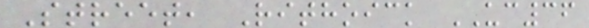Street, Rithoick UC36
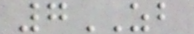7ZB
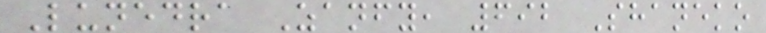Lunedra Zanfy, 692 Shaneko
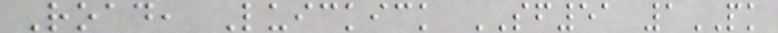Road, Luickick SF51 1PK
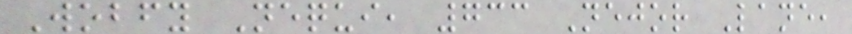Wobfy Nequi, 733 Nejor Lane,
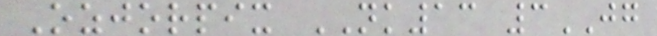Ozjorpix NK13 3JG
